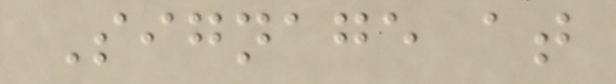Signage at
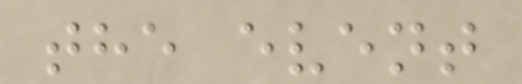the event
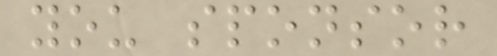you sponsor
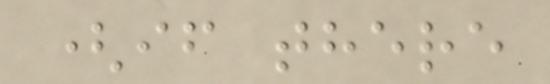(if there
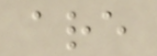are
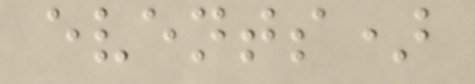events)
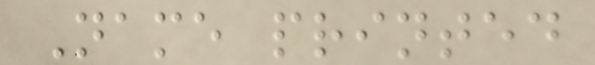Name printed
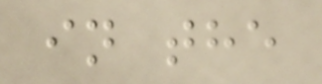in the
